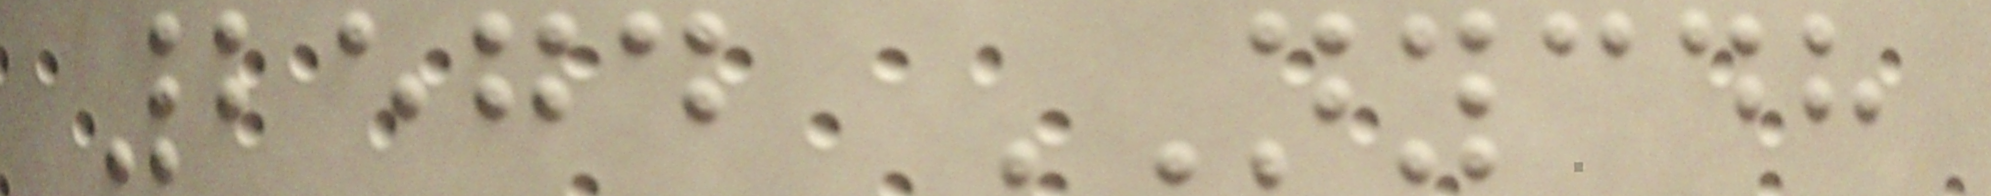2574 NYCDH
